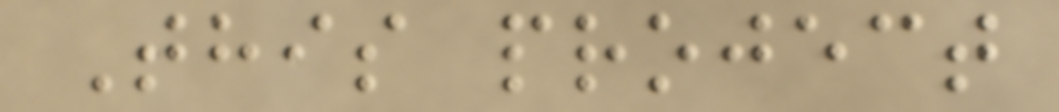This project
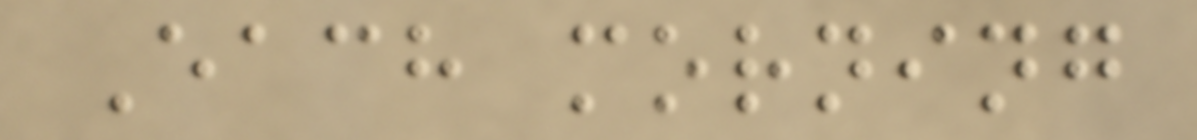Each morning
